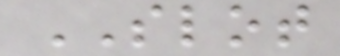SLOT
